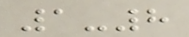1-8
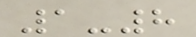1-8
